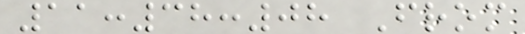11:38:08 From
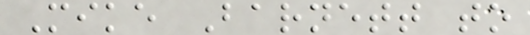Mike Barnett to
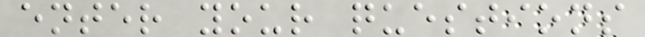enter your questions
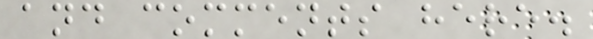and comments here.
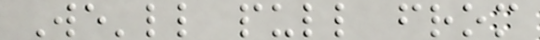We'll pull from
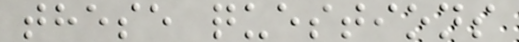these questions
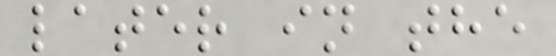later in the
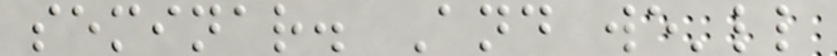seminar. And we'll
